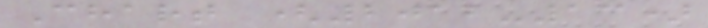Chart (2012-13)
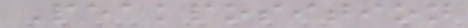Peakposition
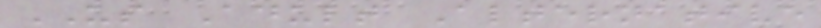US Adult Alternative
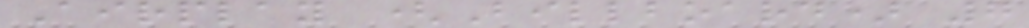Airplay (Billboard) 7
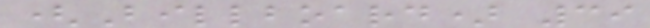(Billboard) 39
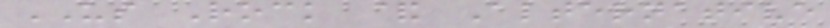US Rock & Alternative
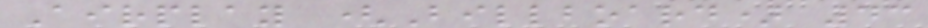Airplay (Billboard) 43
